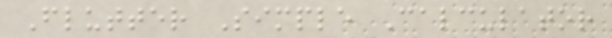Flutter Simple Calculator
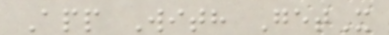App With GetX
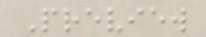Preview
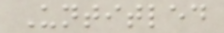Untitled
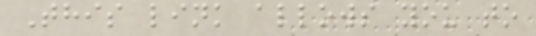This link allows you to
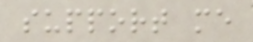support me
